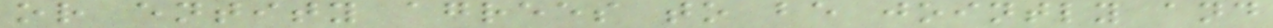or entity agrees to be jointly and
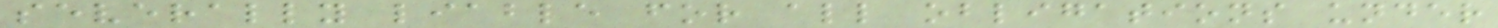severally liable for all obligations under
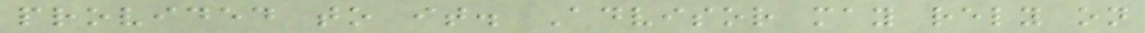provided to it. Advisor may rely on
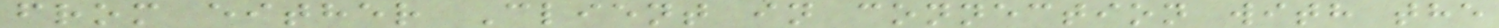from either Client in connection with the
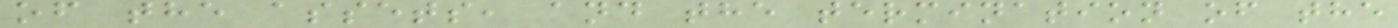of the assets, and the termination of the
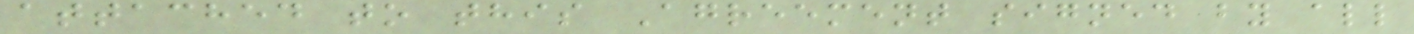attached to this Agreement signed by all
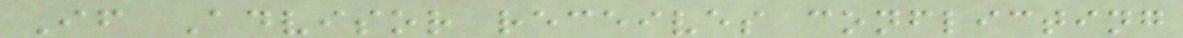If Advisor receives conflicting
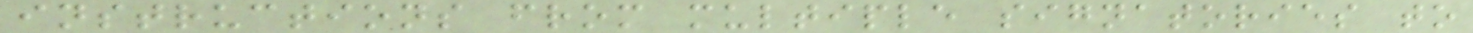instructions from multiple signatories to
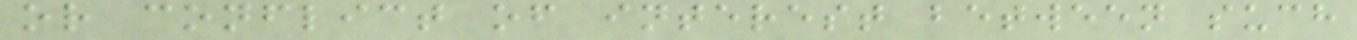or conflict of interest between such
